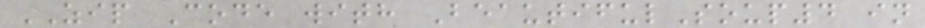ZIP Code with BeautifulSoup4 in
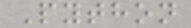Python
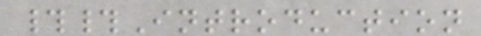##Introduction
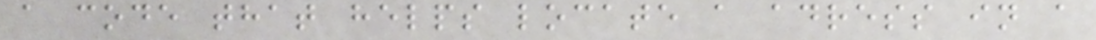a code that helps locate a adress in a
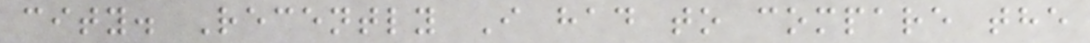city. Recently I had to compare the
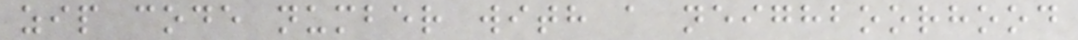zip code number with a neighboorhood
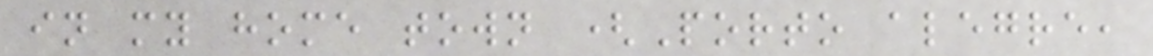in my home town (Porto alegre,
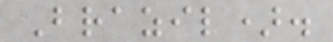Brazil).
